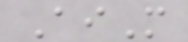AiM
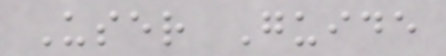User Guide
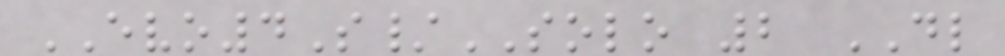EVO4S/SOLO 2 DL
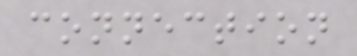connection
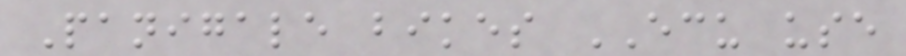Panigale bikes ECU use
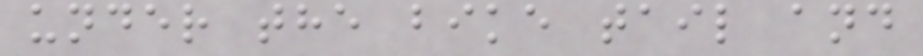under the bike tail and
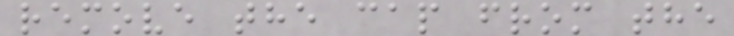remove the cap from the
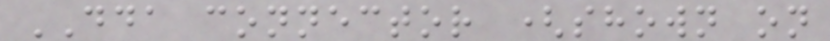DDA connector (shown on
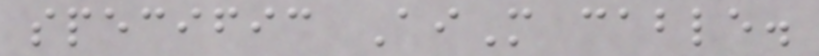specific AiM cable.
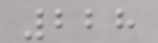228
